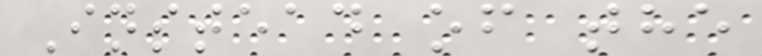Instead of the
